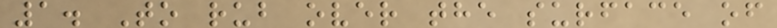1. To rub over the surface of
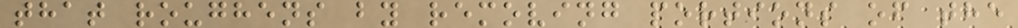that roughens by removing portions of the
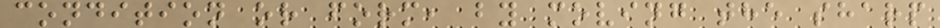condition or form, by moving the sharp
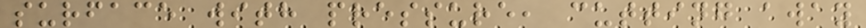surface with pressure, cutting away
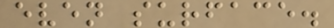even surface.
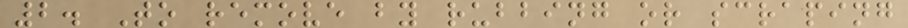2. To remove by rubbing or scraping
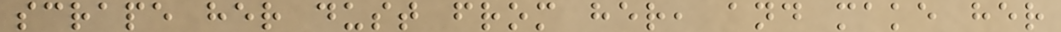scrape her dust from her, and make her
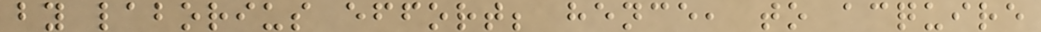by laborius effort; hence, to acquire
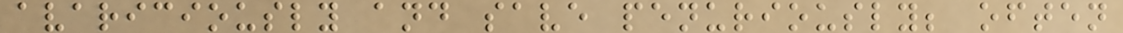avariciously and save penuriously; often
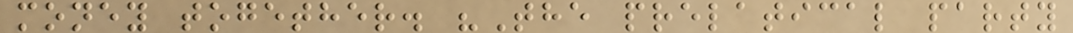money together. "The prelatical party
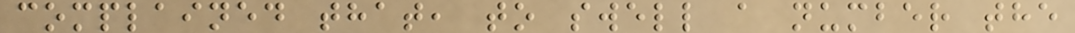complained that, to swell a number the
